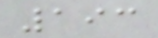193
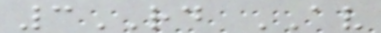3RD AV
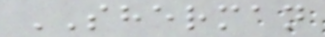SHERMAN
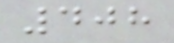408
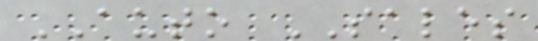AUTO SALES
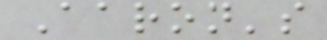Aaron's
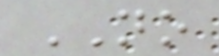NO
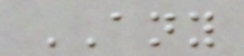ANY
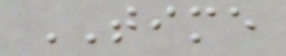TIME
